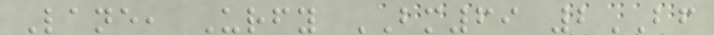Lane, Urfy BM69 2BF
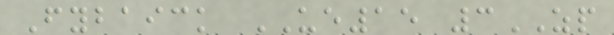Fybaick UE15 3ZP
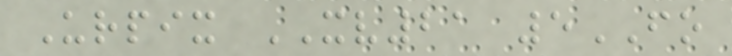Urpix XV21 5FO
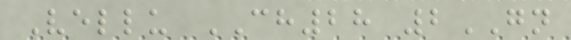Vellu CH28 2GN
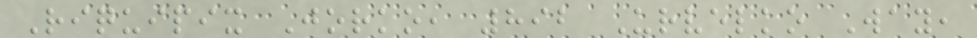Riquipix Jorko, 892 Urvelko Way,
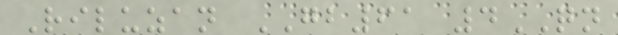Riluzan GB61 4QN
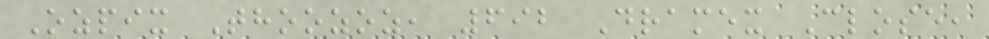Ozpix Thoozoz, 692 Dramex Close,
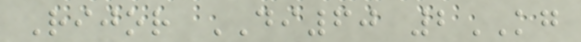Rijor DI60 2KG
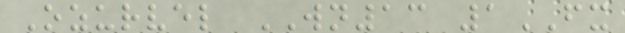Ozurvel WN13 1FX
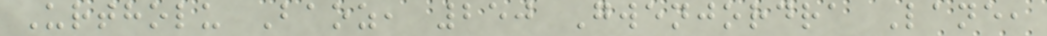Urtholu Baoz, 250 Gwenjordra Lane,
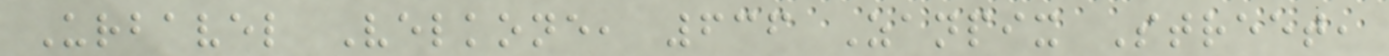Urbavel Velkone, 636 Zanpix Street,
